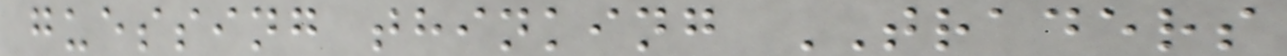guessing thinking TRADERS
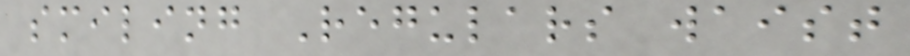smiling Regulars waist
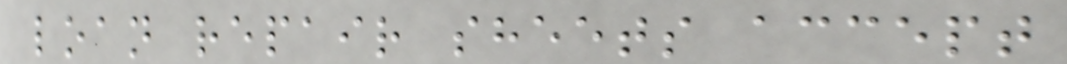loan repair sheets accept
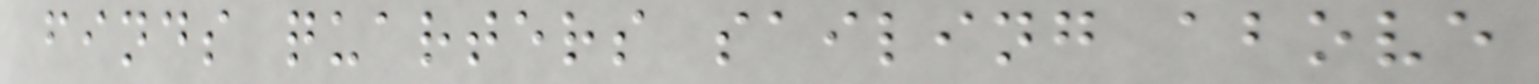finds quarters sailing above
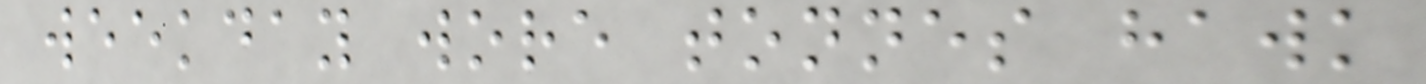weekday wore tonnes hawk
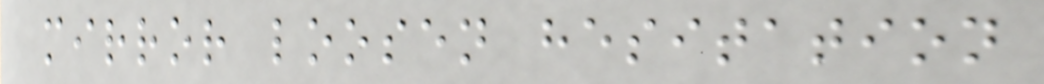mirror loosen hesitation
